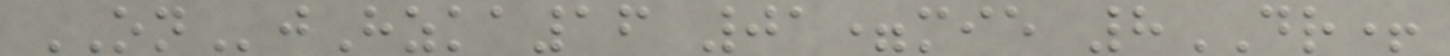ONjHzka16 01=mie 8DR+
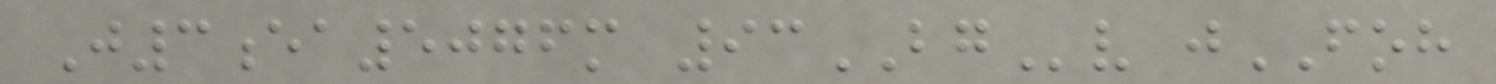J3ea5076m 93BGv jFOH
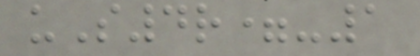uS4r=-1
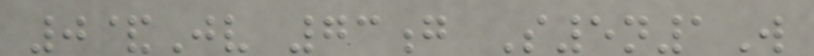0&Jv 73g S5n1W
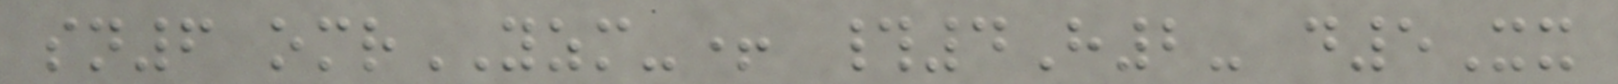sn6 omrYZM-+ #4H2- d5Xx
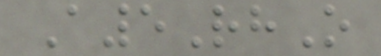A5RhO
